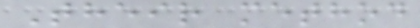Their method
